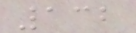132
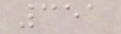351
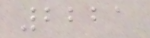2221
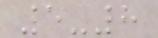5-8
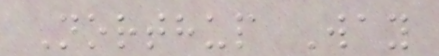Northup Way
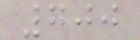700
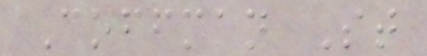Coffman St
